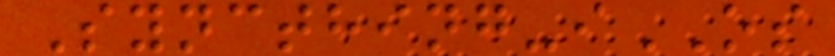Syncthing-iOS
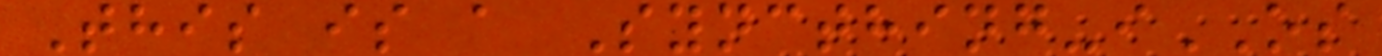This is a Syncthing-iOS
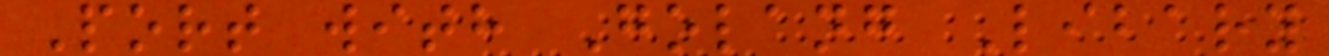Port with Golang Libary
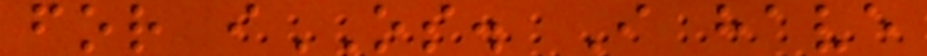for iOS. I have
